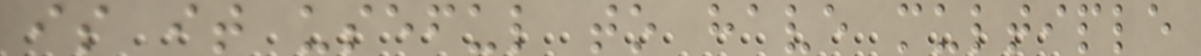is it useful to have multiple
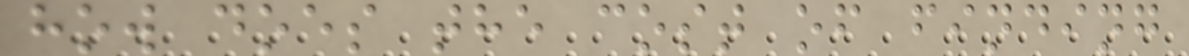how does the cost of finding
